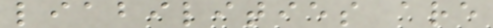liabilities are
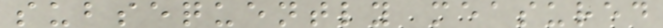subsequently measured
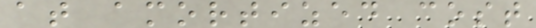at amortized cost
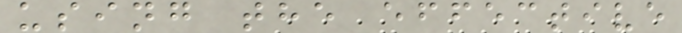using the effective
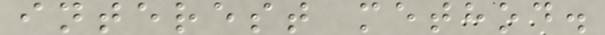interest method.
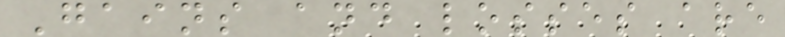Gains and losses are
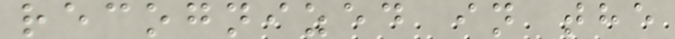recognized in the
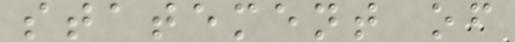statement of
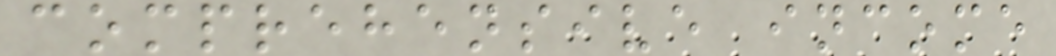comprehensive income
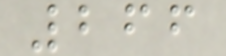266
